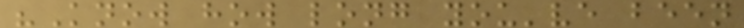"Know how long you've been
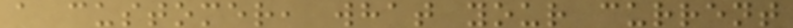a customer, what your current
